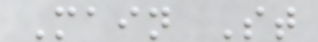Main St
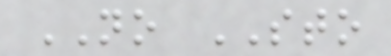NO STO
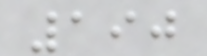190
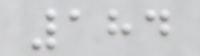184
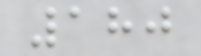180
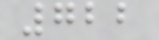722
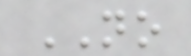NO
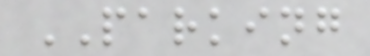PARKING
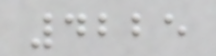4225
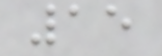15
